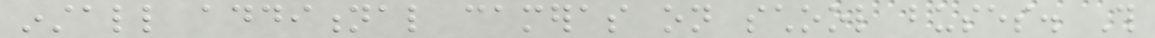install additional cameras on school buses. This
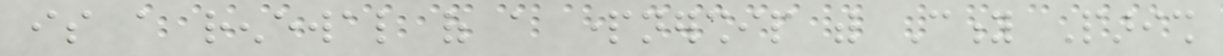is a renewal of a partnership with City Parish
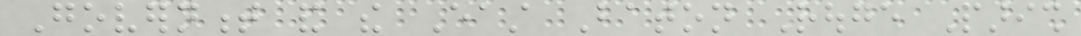Government and the East Baton Rouge Parish
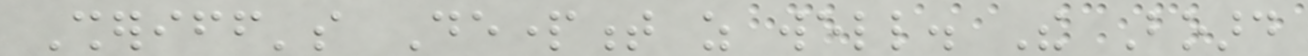Sheriff's Department as well. The Board
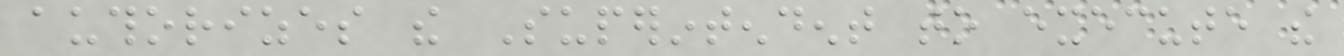authorizes the Superintendent to execute the
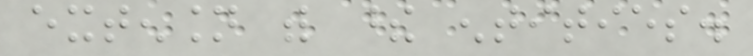extension with these entities.
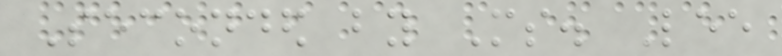Seconded by Ms. Lee
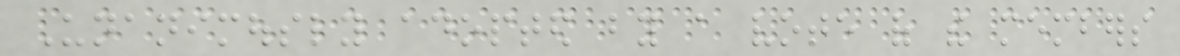Unanimously adopted by a vote of the members
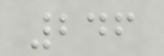246
